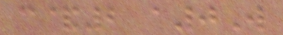c&2 a0W
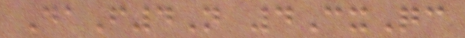DaF4N 4CxQc
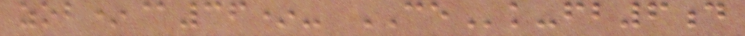zob*@36*- CEk-fb6d
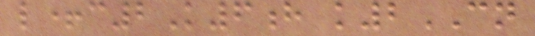l+c2K6h k2CN
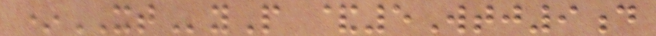*XTyP &5Wtj9d
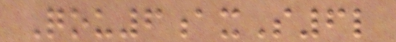Qou6axS6l
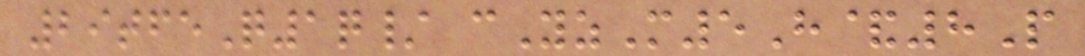29tfeQ1q/ cYzM5H&8P
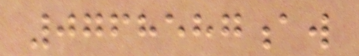0768587aw
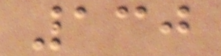130
